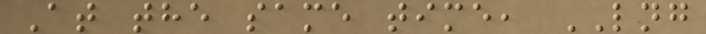At the same time, LNG
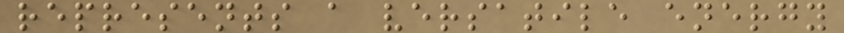represents a versatile energy
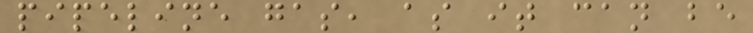pipeline gas, as it can be
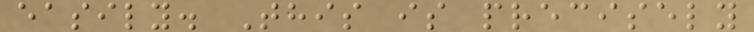easily. This is precisely
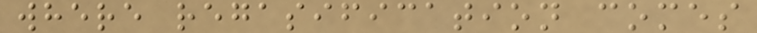where regasification comes
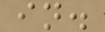in.
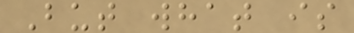But what is
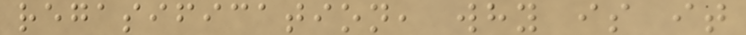regasification, why is it
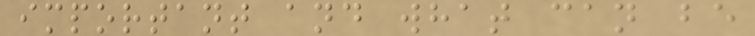important and what can be
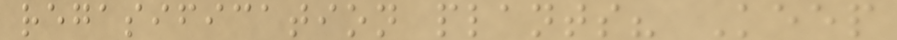regasification plants? Keep
